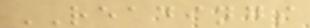READINGS
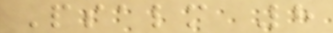Psalm 8
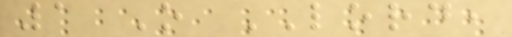1 O LORD,
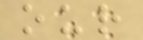our
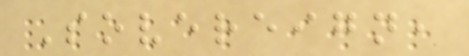Sovereign,
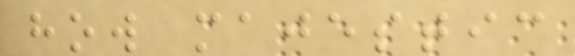how majestic
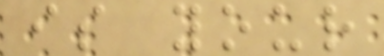is your
